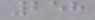258
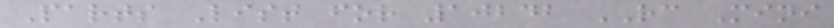Parts List for 10242 RC Mini
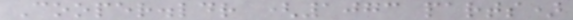Cooper.ldr (1073 parts)
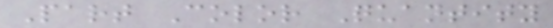Part Color Quantity
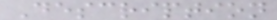Description
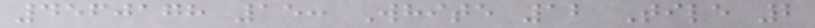4560178 15: White 12 Tile 2
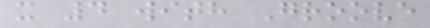x 4 with Groove
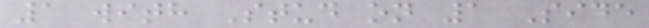1 with Stud on 1 Side
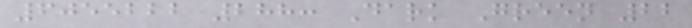6055222 288: Dark Green 22
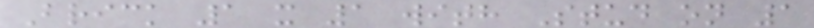Brick 1 x 1 with Stud on 1
